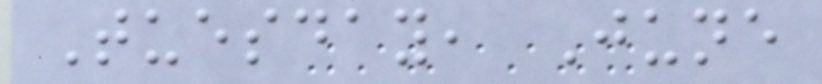Tuesday, June
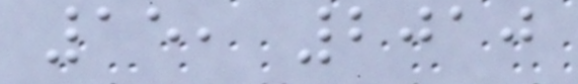15, 2010
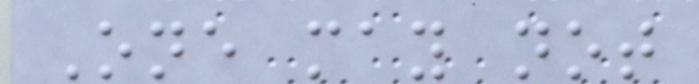One may not
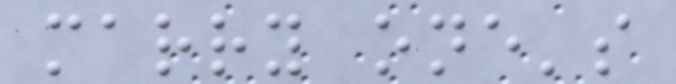marry one's
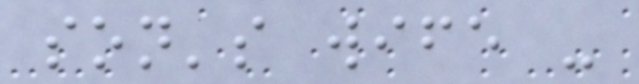son's wife -
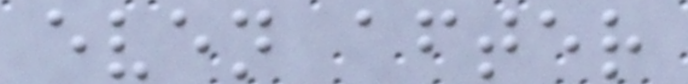even after
